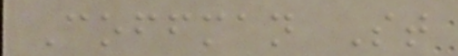Coffman St
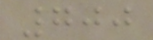700
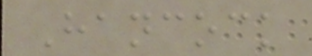Hancock
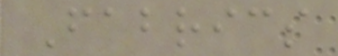Fabrics
